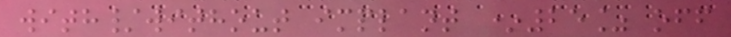with/without implant *25% off
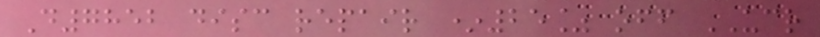D7852 disc repair *25% off UCR
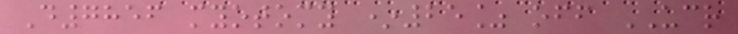D7856 myotomy *25% off UCR
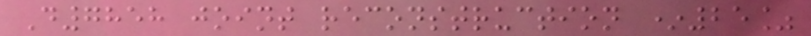D7858 joint reconstruction *25%
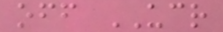off UCR
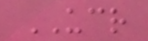UCR
